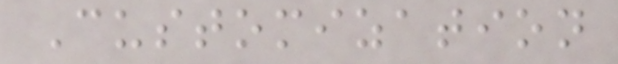Customization
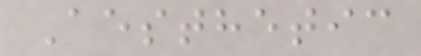Aesthetic
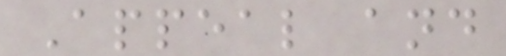Appeal and
